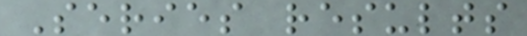Series results
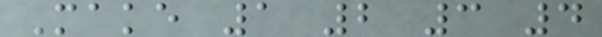Make 1 2 3 4
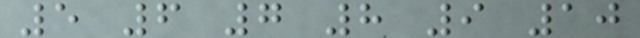5 6 7 8 9 10
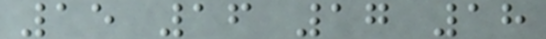15 16 17 18
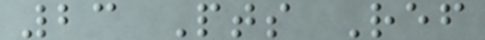23 Pts Ref
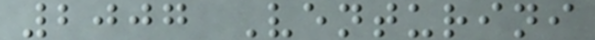2007 Venturini
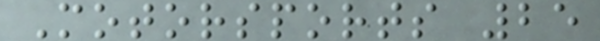Motorsports 25
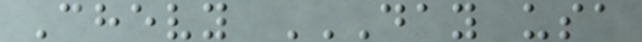Chevy DAY USA
